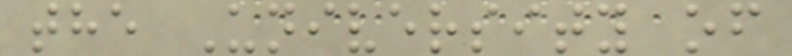the University of
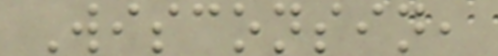Wisconsin,
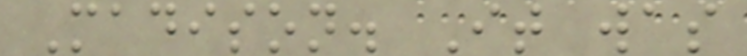Madison. It was
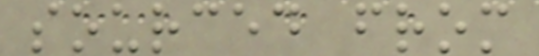sourced from
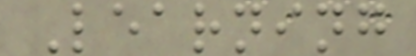Learning
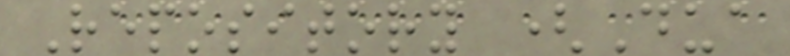Repository (Dua
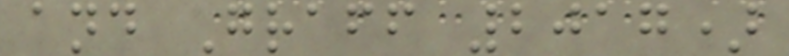and Graff 2017)
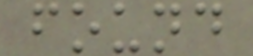found
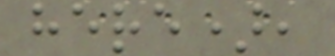here),
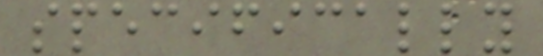specifically
